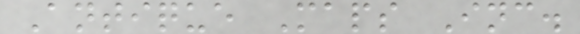Antique Maps Inc.
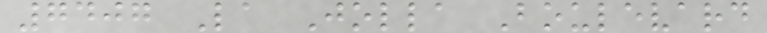7407 La Jolla Boulevard
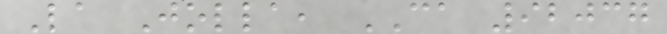La Jolla, CA 92037
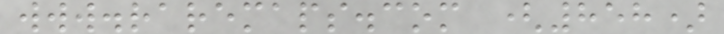www.raremaps.com (858)
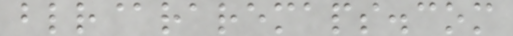blr@raremaps.com
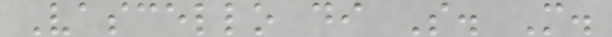Vascello di S. M.
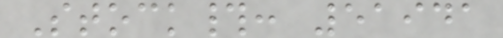Stock#: 51941
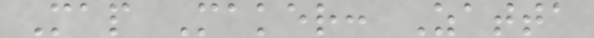Map Maker: Zatta
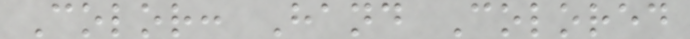Color: Hand Colored
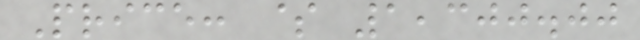Price: $ 1,300.00
